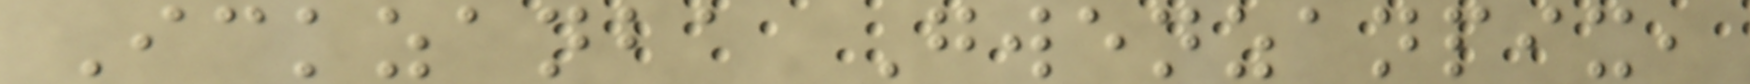Ickzanba Gwenzanpix,
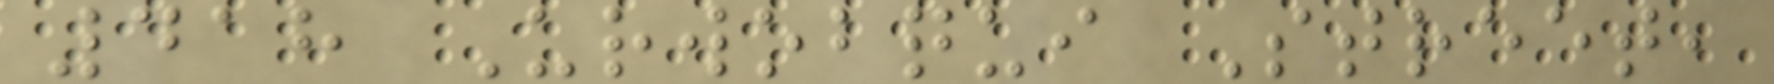418 Urwobqui Street,
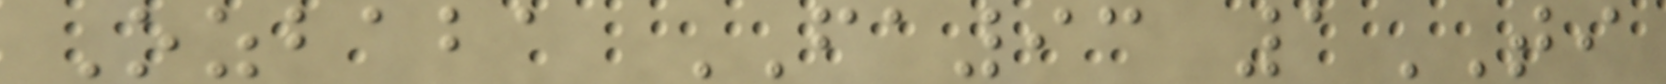Ozbaba FA93 1TI
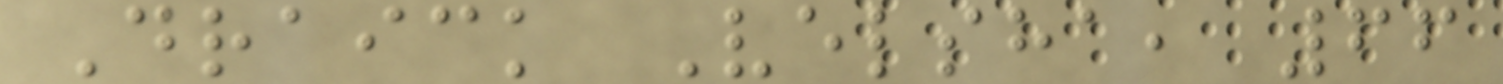Draick Velsha, 66
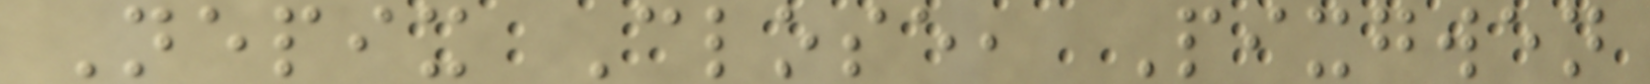Nepix Close, Pixgwen
